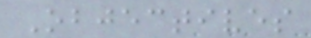Objectives
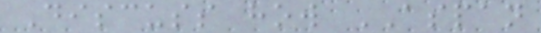Discuss how ASPAN
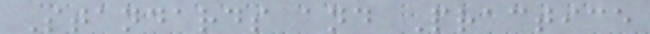Standards and Practice
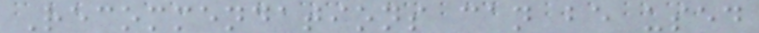Recommendations can be used
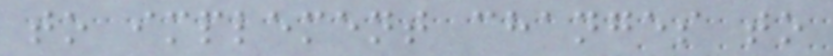to implement changes to
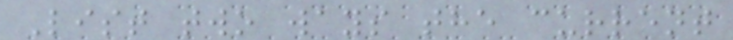List two ways the current
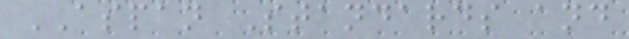ASPAN Standards and
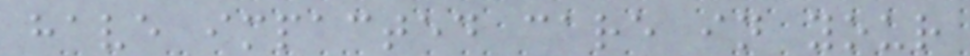have impacted care in your
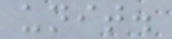unit.
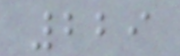229
